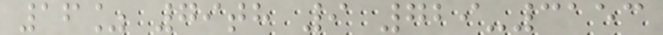16% 79th 9 729-3153
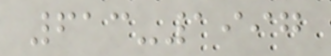613-1997
